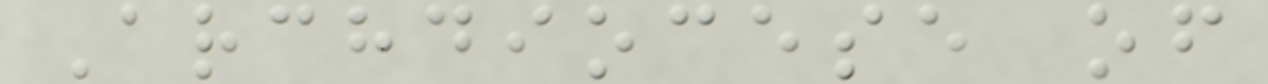Archdiocese of
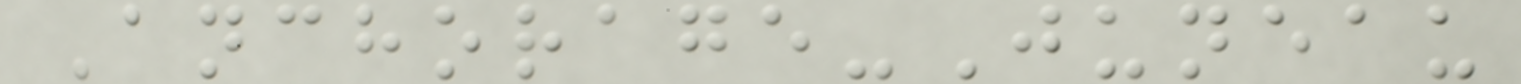Anchorage-Juneau
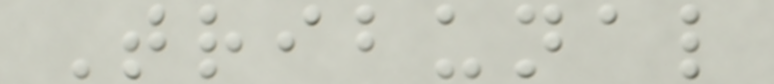Tribunal
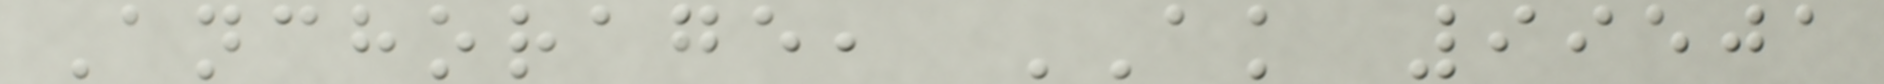Anchorage, AK 99501
